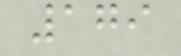179
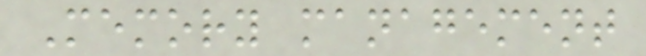Memory management
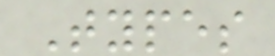Types
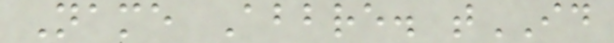Name Abbre. tID
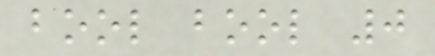bool bool 0
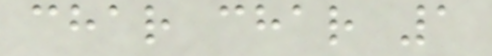char char 1
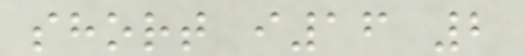short i16 2
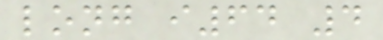long i64 4
